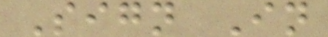Sign In
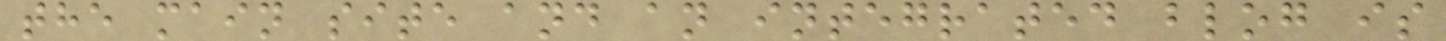the main site and an integrated blog is
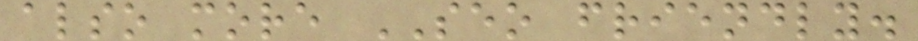also more SEO friendly.
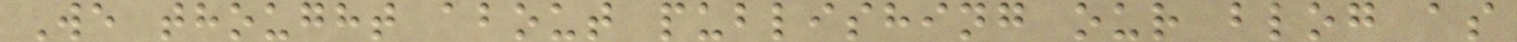We thought about publishing our blog as
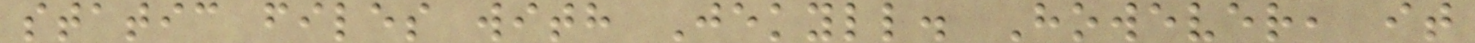static files with Jekyll. However, it
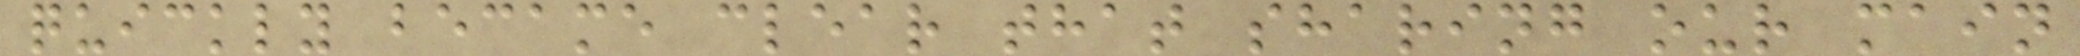quickly became clear that sharing our main
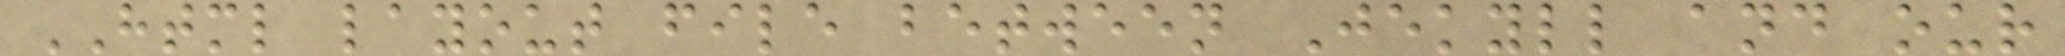HTML layout file between Jekyll and our
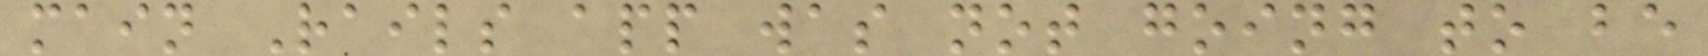main Rails app was not going to be
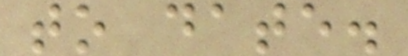to date.
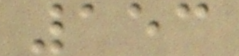153
